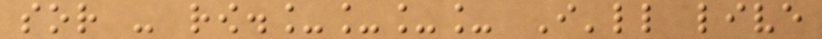sor - row.____ I'll live
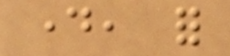day, for
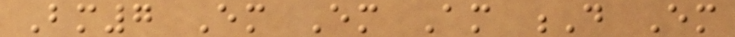Bm7 Em Em Am D Em
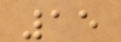15
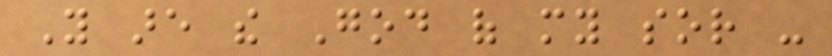You are the God of my sor -
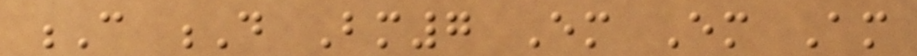C D Bm7 Em Em Am
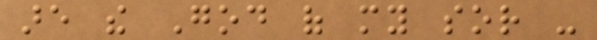are the God of my sor -
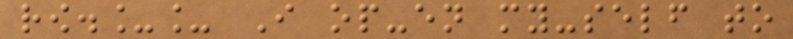row.__ I op-en my-self to
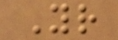Your
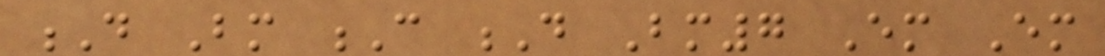D Bm C D Bm7 Em Em
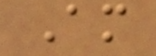Am
